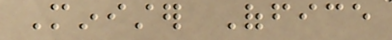Minister Office
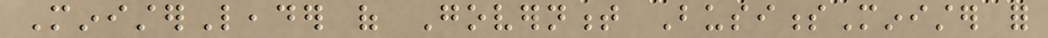MinisterLeader of Government BusinessMinister for
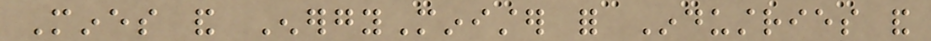Mines and EnergyMinister for Industries and
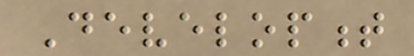Development
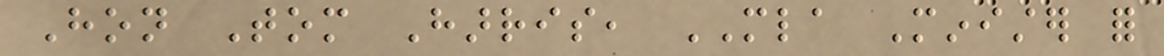Hon Tom Harris, MLA Minister for
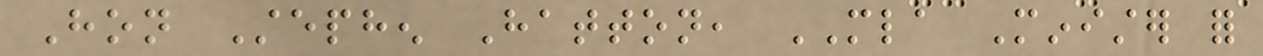Hon Stephen Hatton, MLA Minister for
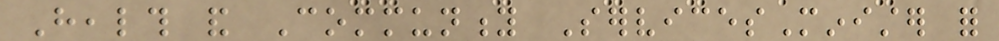Health and Community ServicesMinister for
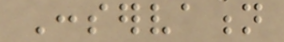Conservation
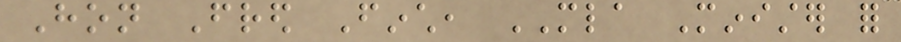Hon Fred Finch, MLA Minister for
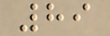89
